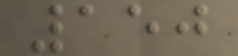150
